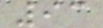93
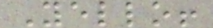Yello!
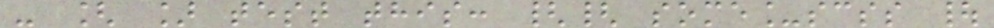- [ ] test this: {{ some_scss |
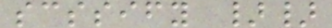scssify }}
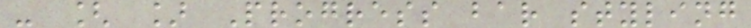- [ ] Progress bar styling
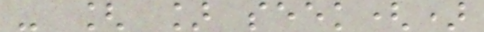- [ ] seek()
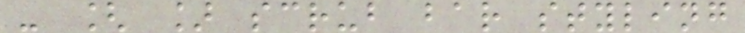- [ ] scrub bar styling
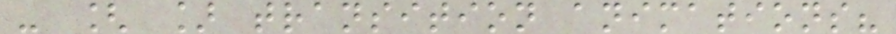- [ ] transition animations?
